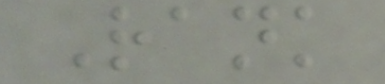Rank
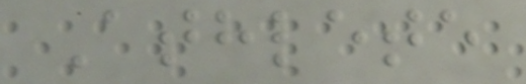Athlete
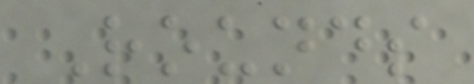Rounds
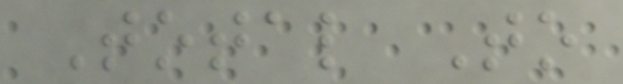Total To
